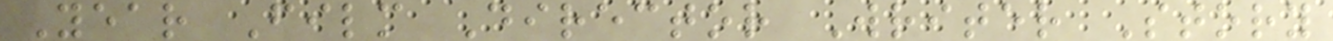Year Film Director Writer Story
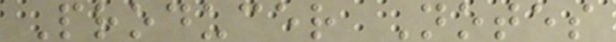Producer Notes
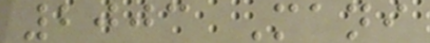2003 Mani
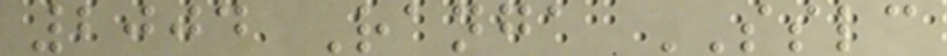2004 Ranga SSLC
